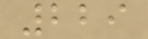229
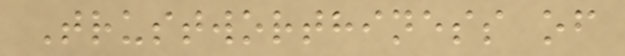Trustworthiness of
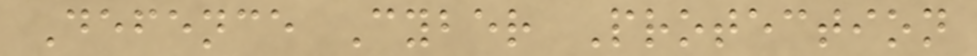Defence Cyber Protection
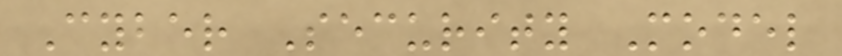Cyber Security Model
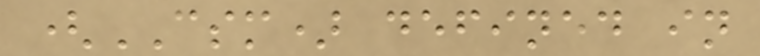(CSM) defined in
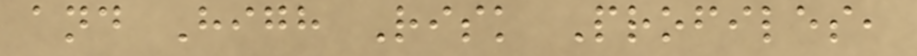and High Risk Profiles,
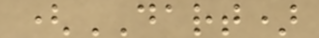(DART)
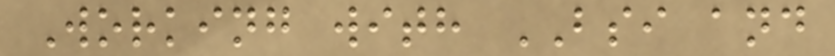Working with BSI and
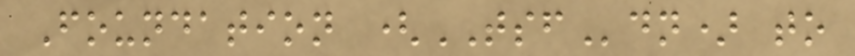Foundation (TSFdn) to
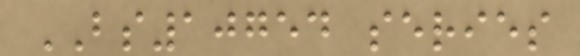BS10754 series
